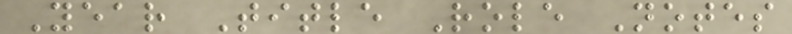Year Title Role Notes
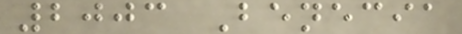2003 Benecia
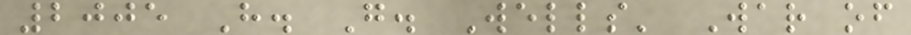2005 H. G. Wells' War of
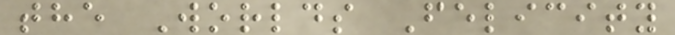the Worlds Felicity
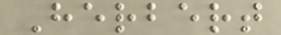Herbert
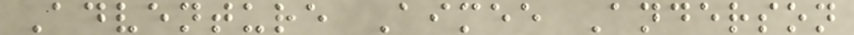Adventure Aimee Anderson
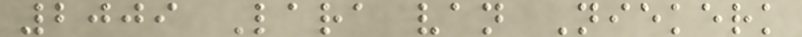2009 Lara van Niekerk
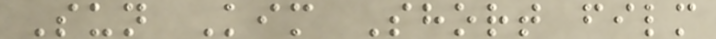Sun Kim Short film
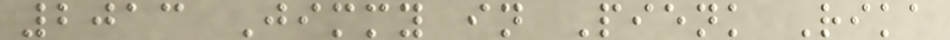2013 Jimmy in Pienk Rika
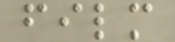film
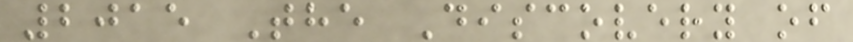2015 The Discovery of
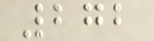272
